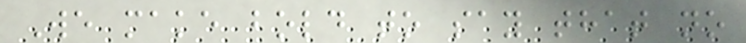We make bold to say that no
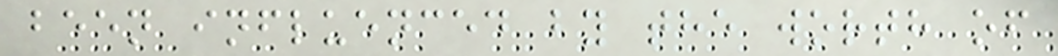been influenced by the worth of
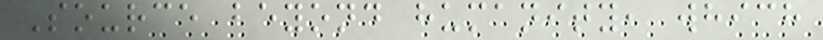Source beyond humanity, which
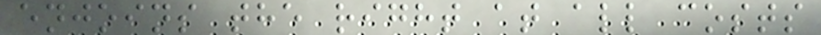enjoins the right at all costs
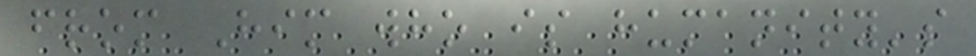from Him who is humanity's
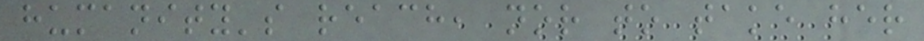humanity's reach, nor to take her
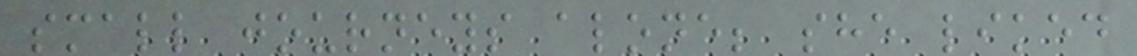small journeys alone; she liked
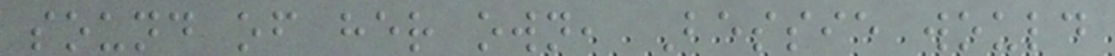sound of her own, Bessie would
